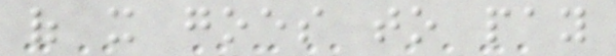of it goes to pay
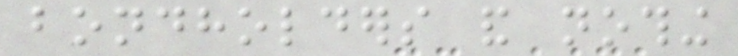bondholders and nothing
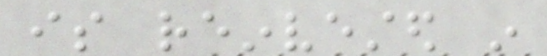is reinvested in
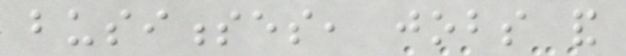businesses, jobs and
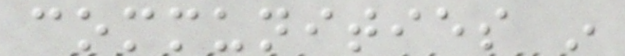communities in
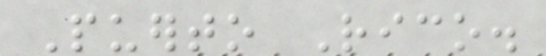Puerto Rico.
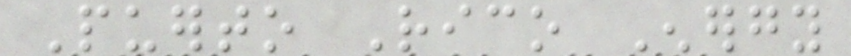Puerto Rico Energy
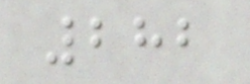282
